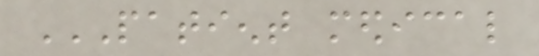PATIENT MEDICAL
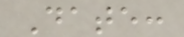Date:
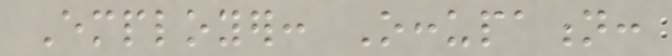Employer: Occupation:
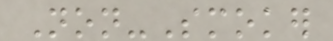Non-Smoker
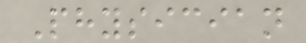Physician
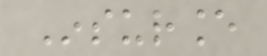Insurance
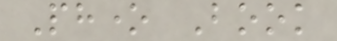Phone Book
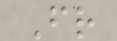Friend
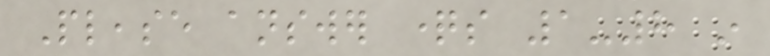Please answer questions 1-8 in
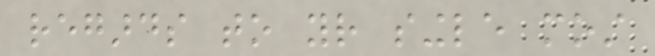regards to your single most
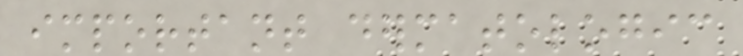important dermatologic
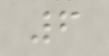6
